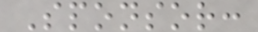Sponsor:
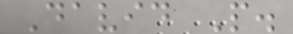David P.
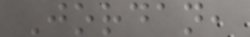Jordan,
